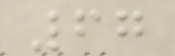67
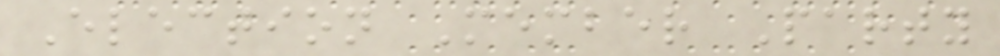Election Member Party
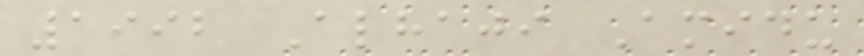1992 Alhaji Amidu
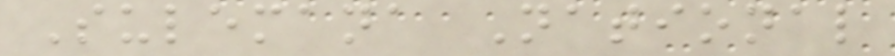Sulemana National
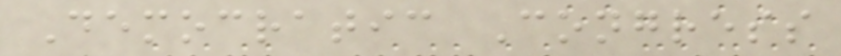Democratic Congress
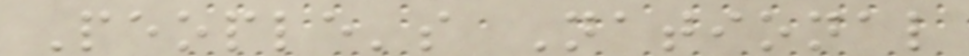People's National
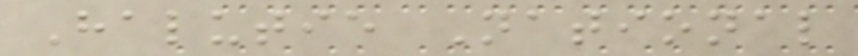Halutie National
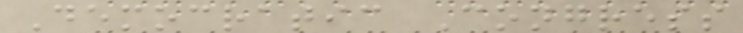Democratic Congress
